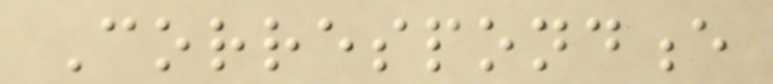Correspondence
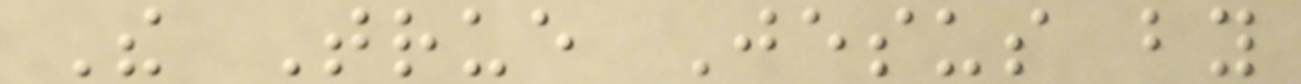The True Jesus by
